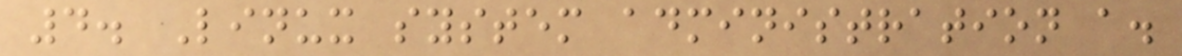4. Linux system administration a.
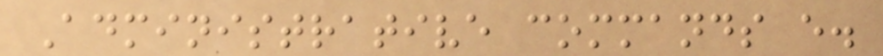Administrative commands e.
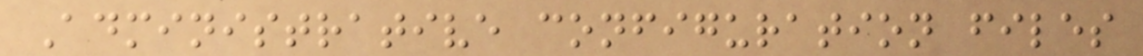Administrative configuration files
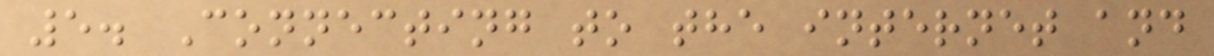5. Connecting to the internet and
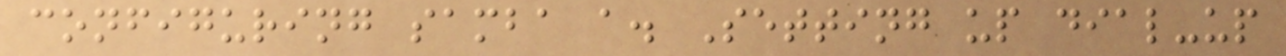configuring samba a. Setting up dial-up
